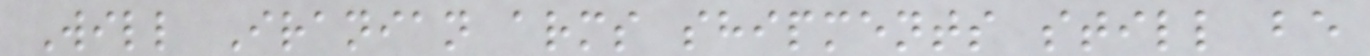Will Iranian arms shipments still be
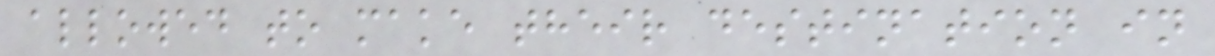allowed to make their destination in
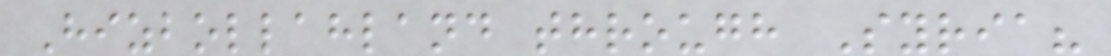Hizbollahland through Syria?
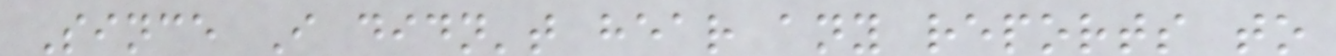Since I didn't hear any reports to
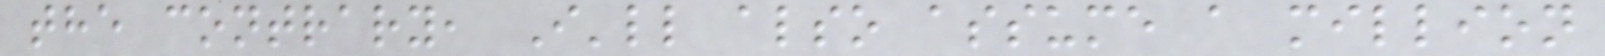the contrary, I'll also assume a million
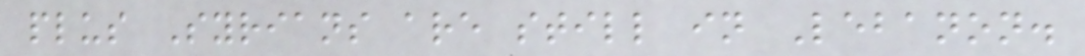plus Syrians are still in Lebanon.
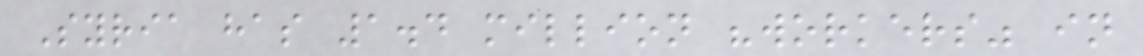Syria has 1.4 million "workers" in
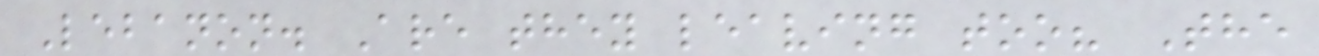Lebanon. Are they leaving too? The
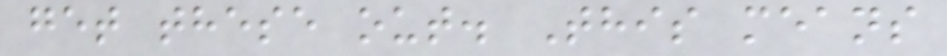get these out. This means
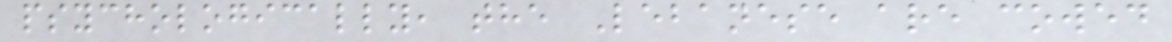psychologically, the Lebanese are cowed
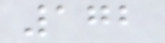172
